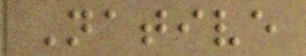Native
